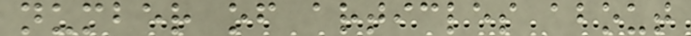number of articles about
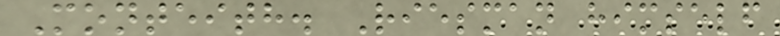Monteith. Riesman himself
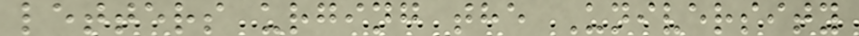letters urging the University
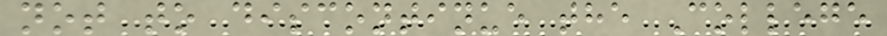not to discontinue the College
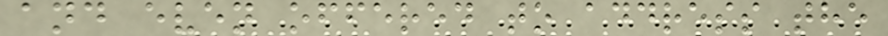and even offered to address the
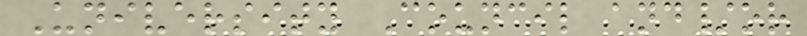University Council and/or
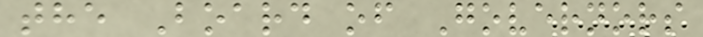the Board of Governors
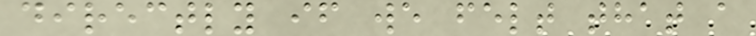directly if we felt that a
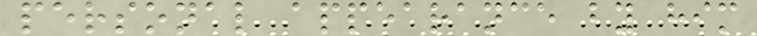personal appearance by him
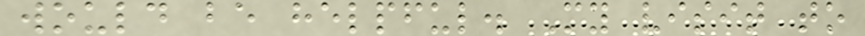would be helpful. My visit to
